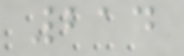214
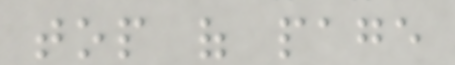top of page
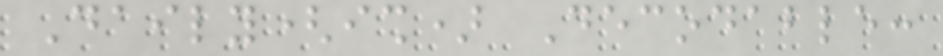Daily(ish) Decodable:
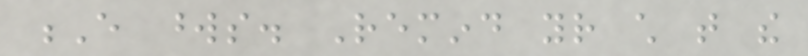E words. Remind your child that the
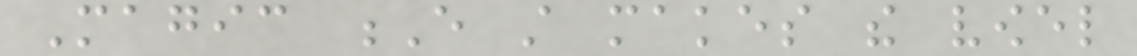Magic E still makes the vowel
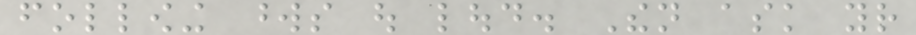following words out loud. Then ask your
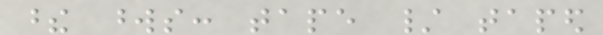these words: tape / taped
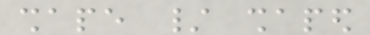shape / shaped
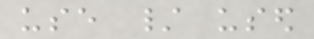use / used
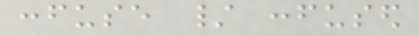confuse / confused
